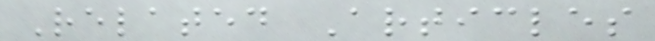Related Articles
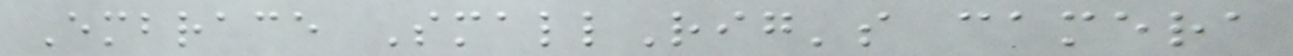Embrace SmallRig's camera
